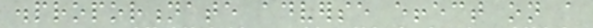disproportionate adverse effect on a
